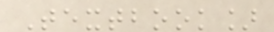Textbook]
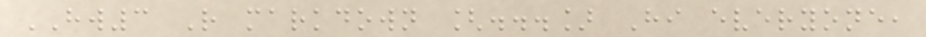HW3 R markdown [...] Hi everyone,
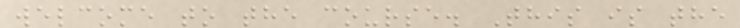welcome to the course. This is the
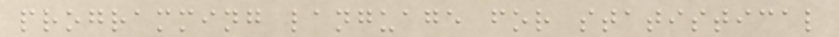programming language for statistical
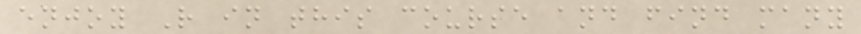enjoy R in this course and find many
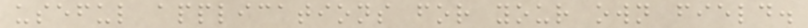useful applications for your own field.
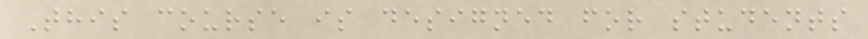This course is designed for students
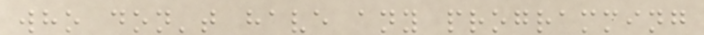who don't have any programming
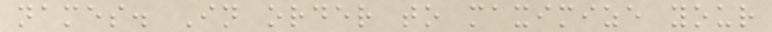names. In order to maximize your
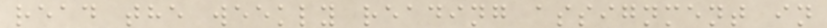read the weekly reading assignment in
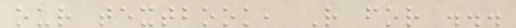our textbook, R for ...
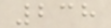238
